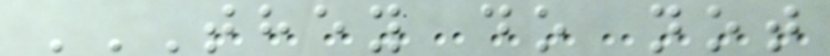THEY DO NOT
